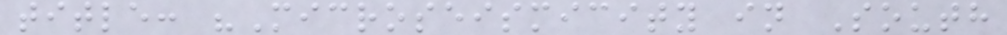title: "Microseismicity in South
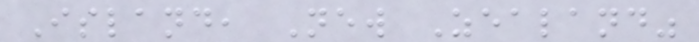Island, New Zealand"
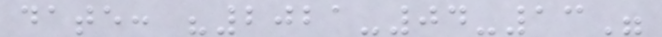date: "2021-04-13"
